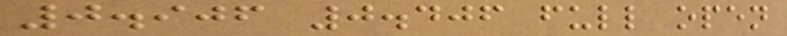0.906 0.406 full open
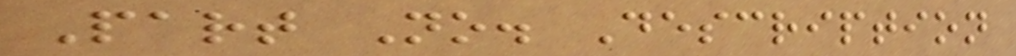Part No. Description
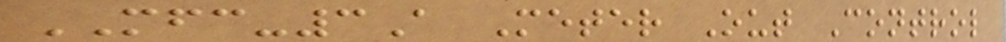MFC-3A Meter Out Control
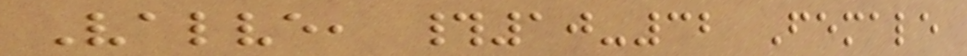Valve, #10-32 Female
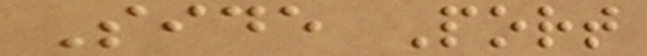Side Port
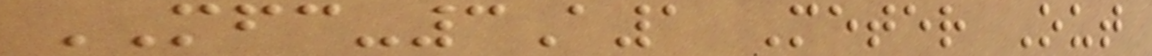MFC-3A1 Meter Out
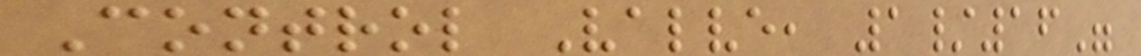Control Valve, 1/16"
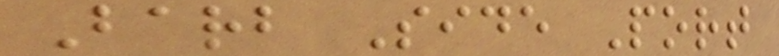Barb Side Port
